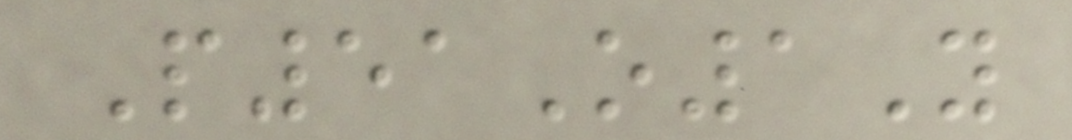P51O1Y
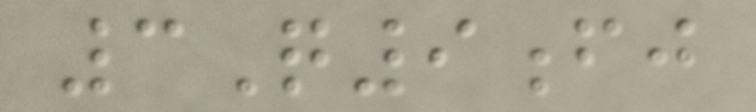3Q9fj
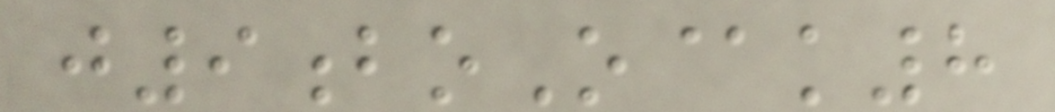j9boO@k8
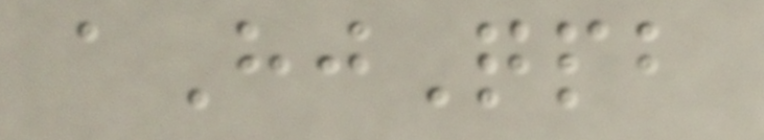aHjQpb
